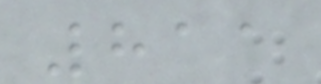811
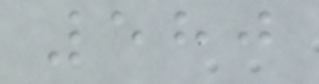580
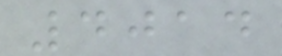4014
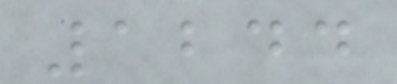1244
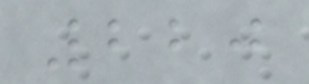220
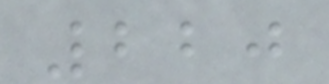220
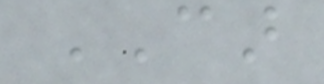CAR
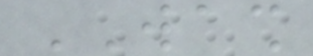WASH
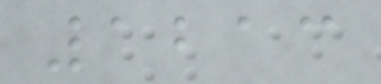1213
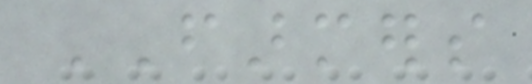FARMERS
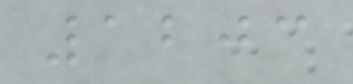1203
